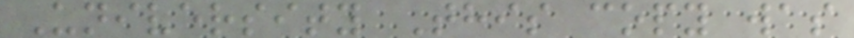University This copy was
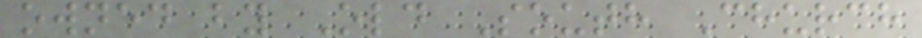owned by Old South Church
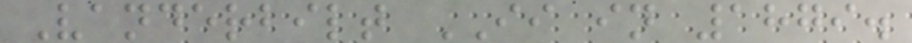Vanderbilt II in 1879.
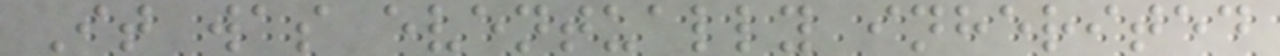It was eventually inherited
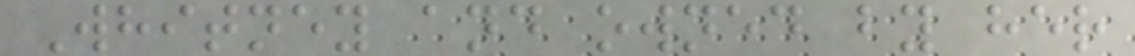Whitney and owned by her
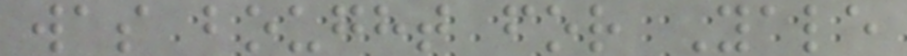was bought for Yale
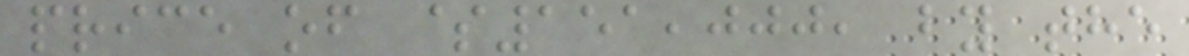price of $151,000, by the
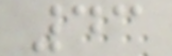43
